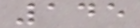145
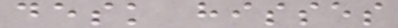desk hisses
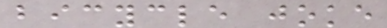bicycle joke
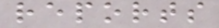reports
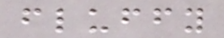fluffy
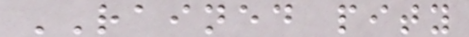RAINED pity
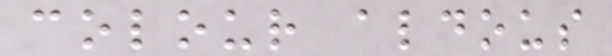colour aldous
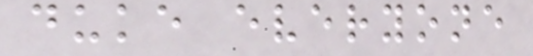duke everyone
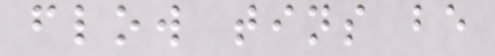flow tins be
